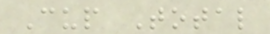Cup Total
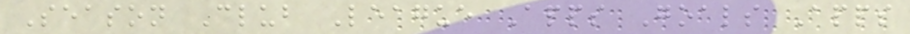Season Club League Apps Goals Apps
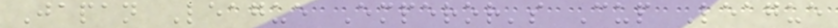Japan League Emperor's Cup League
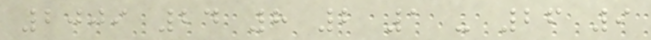2009 24 8 2 1 - 26 9
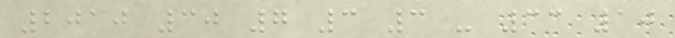2010 30 7 3 3 - 33 10
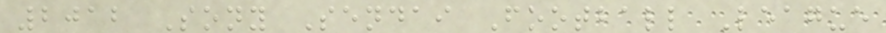2012 Sony Sendai Football League
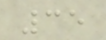35
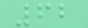62
